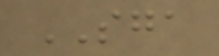SGA
